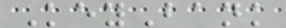KeyBank
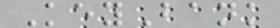KeyBank
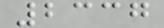2337
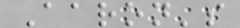Aaron's
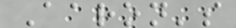Aaron's
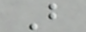B
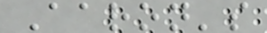Aaron's
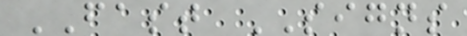FAST SIGNS
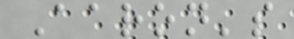Aaron's
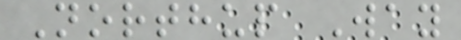Northup Way
